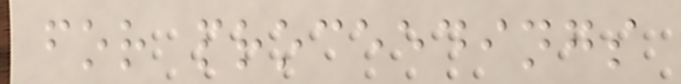for proceedings
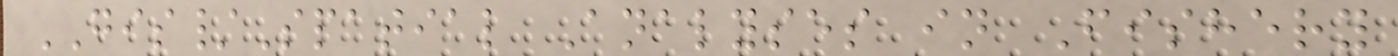GIS/Spatial Analyses in Fishery
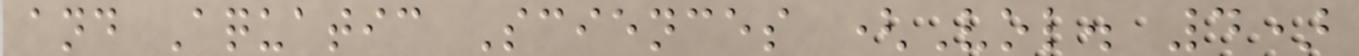and Aquatic Sciences (Vol. 4)
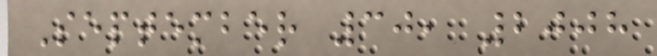September 30, 2008
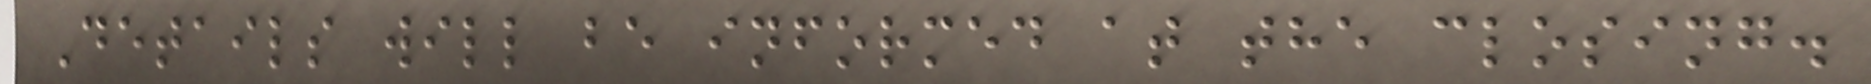Details will be informed at the closing.
